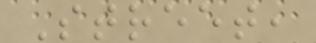Street,
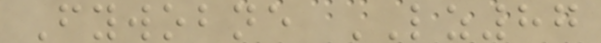Fywobne LZ87
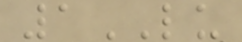1LU
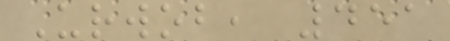Urwob, 451
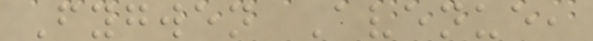Fygwen Avenue,
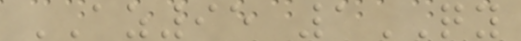AZ95 1QY
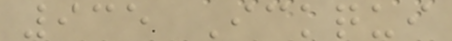935 Ickqui
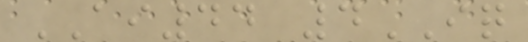AI44 4IQ
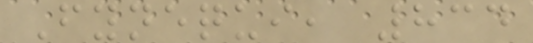Fynequi, 834
